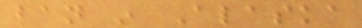ban in Alaska
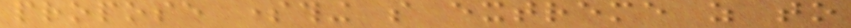propose something so extreme as to
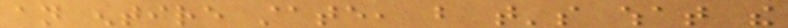an entire state, but that's what the
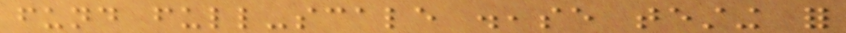fund full-scale disease testing for
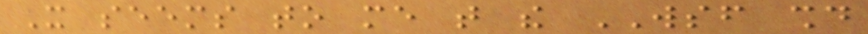It seems to me that the WSF should
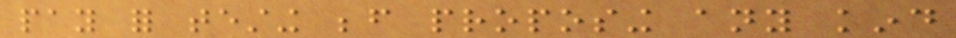pay for testing before proposing any kind
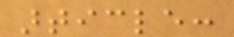article:
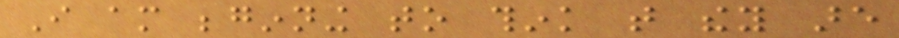I am beginning to think that they are
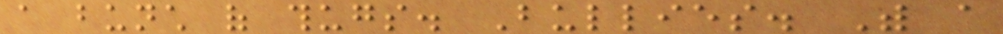a bunch of thugs. Bullies. With a
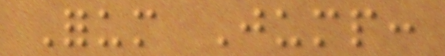Forum Jump:
